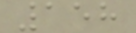158
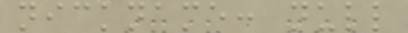nickname: null
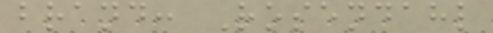brand: Rosendahl
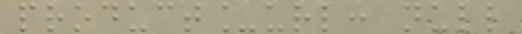product_url: null
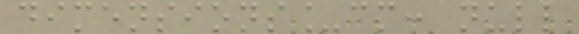dimensions_cm: null
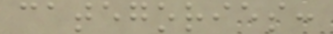categories:
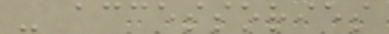- accessories
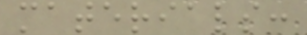materials:
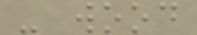- wood
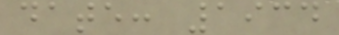date: 1934
